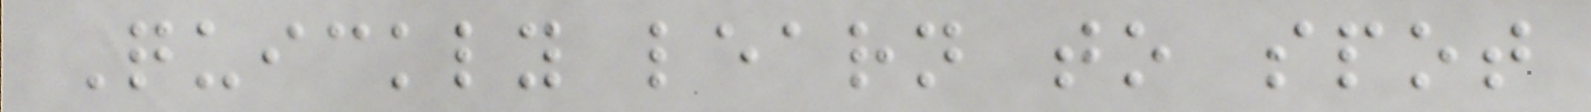Quickly learn to spot
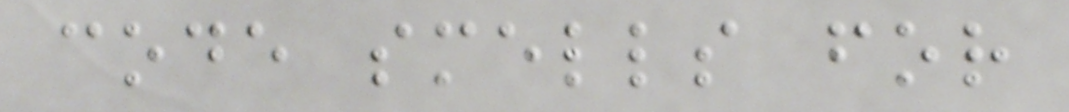code smells for
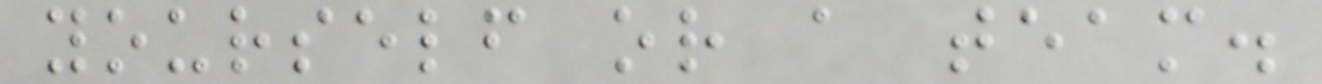yourself or a team.
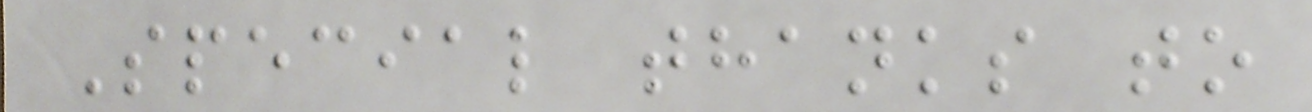Special thanks to
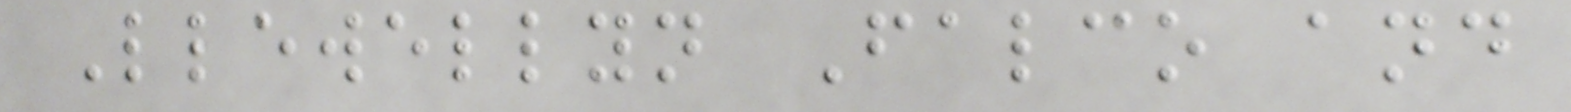Llewellyn Falco and
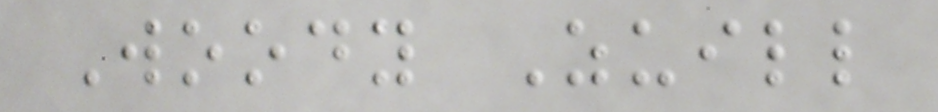Woody Zuill
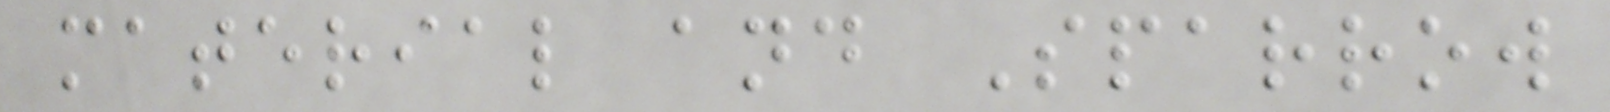material and Sparrow
